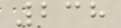238
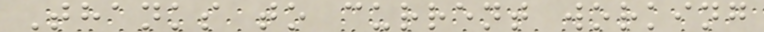Thanks to current working
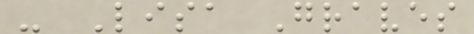- Lisa Graves
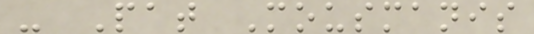- Pat Mousmanis
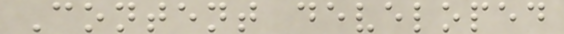Content developed
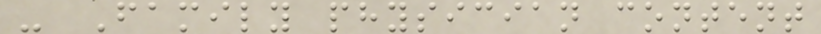- Family physician content
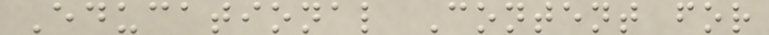Educational Content for
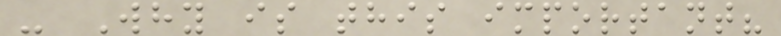- Why is this important?
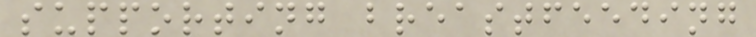supporting breastfeeding
